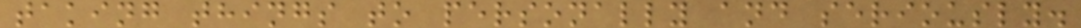taking things to personally and seriously.
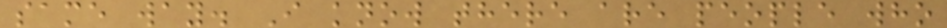same way. I know there are people who
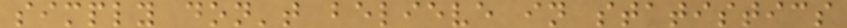simply don't believe in statistics
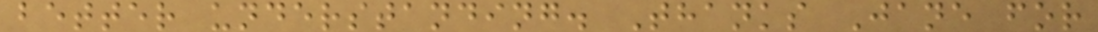better understanding. Thanks Jane for
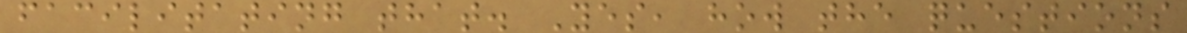facilitating that. Yes, how the questions
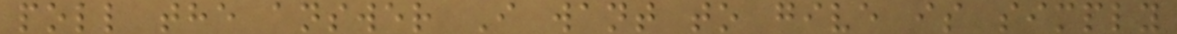poll the answer I want to give is simply
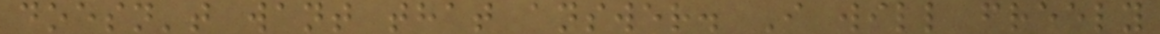doesn't want that answer. I will freely
